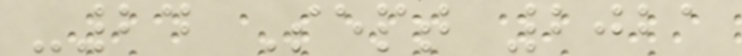-24 Sept 2021
